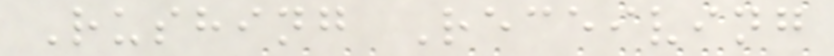Rushing Receiving
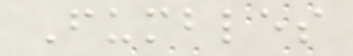Fumbles
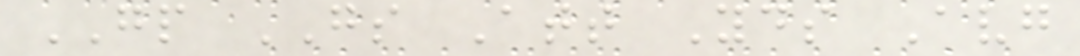GP GS Att Yds Avg
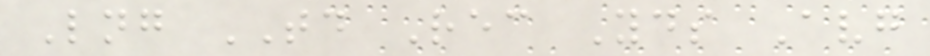Lng TD Rec Yds Avg
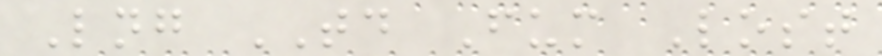Lng TD Fum Lost
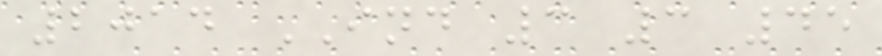2014 IND 3 3 45
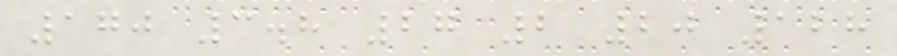170 3.8 27 2 20 128
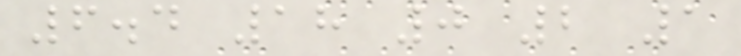6.4 18 0 2 1
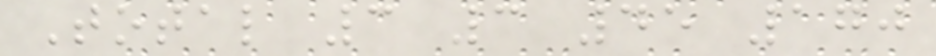Total 3 3 45 170
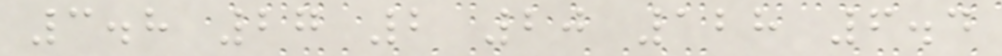3.8 27 2 20 128 6.4
